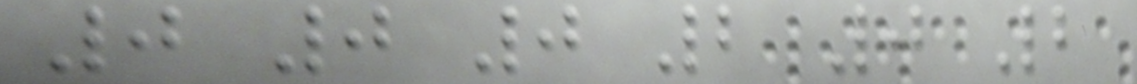0 0 0 2 0 2
